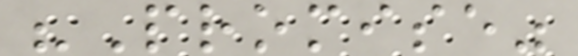"Promise"
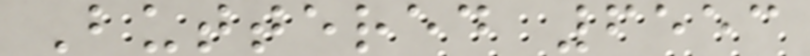Buttered 6553
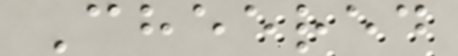Cheered
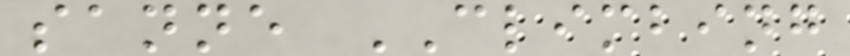sanne CLIMBING
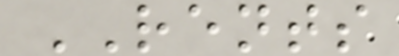RENTS
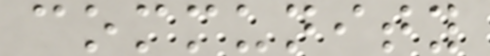community
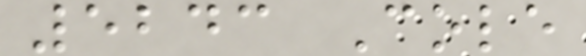5243 Cole
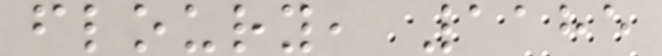floury, 1185
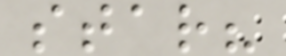star?
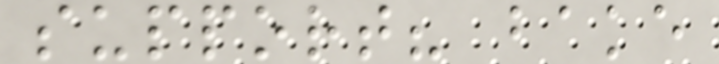support? bake
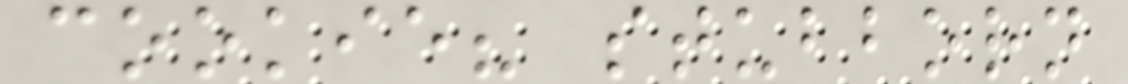cookie? stubborn
